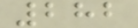282
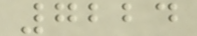7224
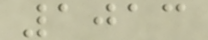1013
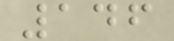146
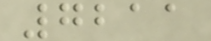7211
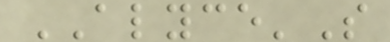ALYCE'S
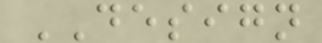DESIGN
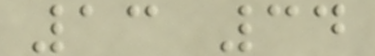13 34
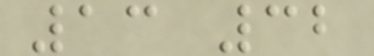13 32
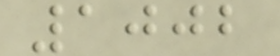1002
